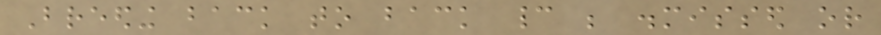Breeding back to back cannot be dismissed or
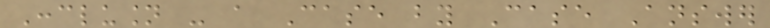Conclusion - a Case by Case Answer
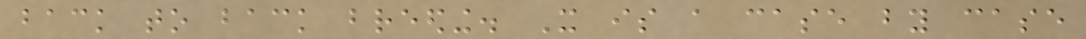back to back breeding. It is a case by case
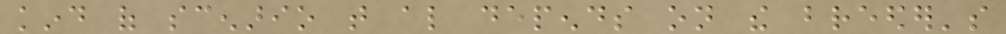kind of scenario that also depends on the breeder's
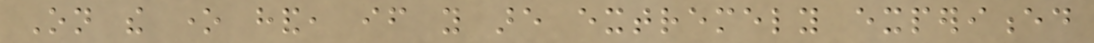On the one hand, if you are extremely experienced
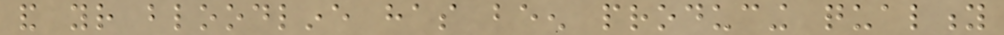and your bloodline has been producing quality
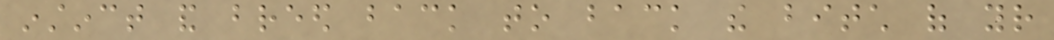instinct and breed back to back the bitch of your
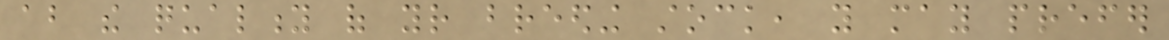about the quality of your breeding stock, you may prefer
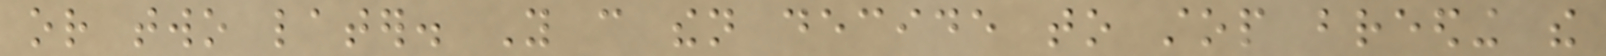or two later. You can then decide to stop breeding the
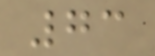73
